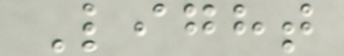Light
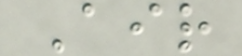Air
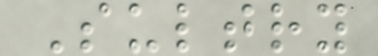Sultry
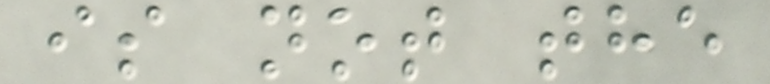is not the
